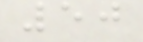50
